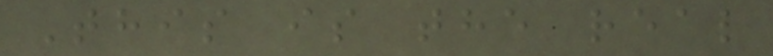This is the real
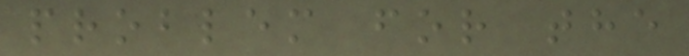problem for the
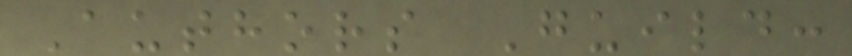Authors Guild:
